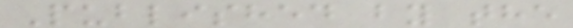Published by the
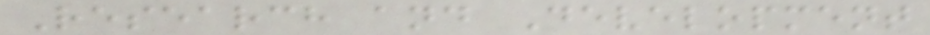Research and Development
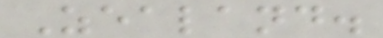Zealand.
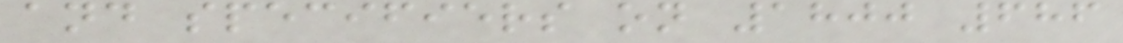and specifiers on 1800 686
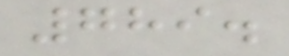789.
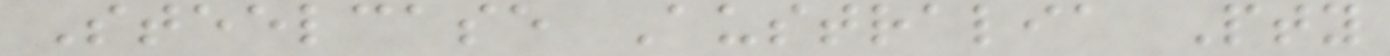Steelcase Australia Pty
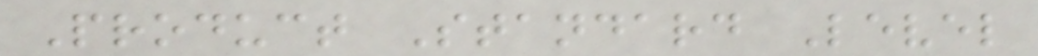Product Standard Level
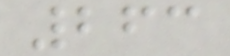263
